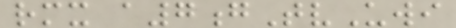rmx a7gTvUwi
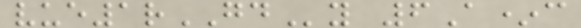vue1rGDy 6A*c
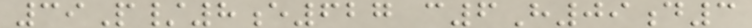39P/8e627 c6H09d3
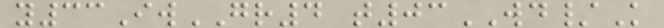y33IwGR4 t03WD/K
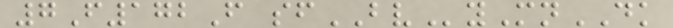7F172F sfBVyMnDK
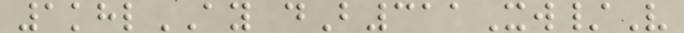1khlAY dB311Xw/V
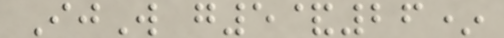IjW g5&26*
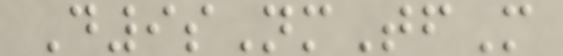D9sNmTfM
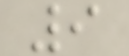9
